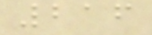216
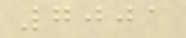7001
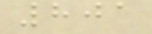801
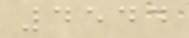4544
